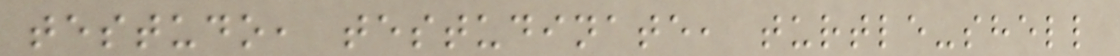testudo, testudinate, turtle-shell
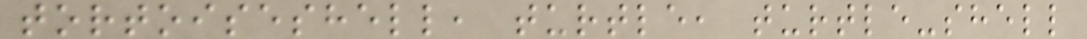tortoiseshell, turtle, turtle-shell
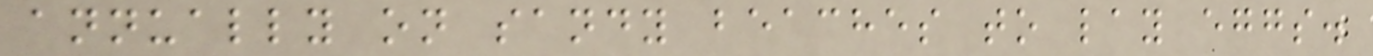annually on sandy beaches to lay eggs.
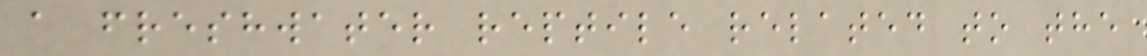a freshwater reptile related to the
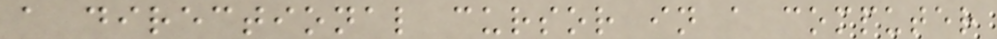a directional cursor in a computer
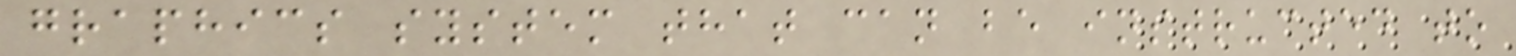graphics system that can be instructed to
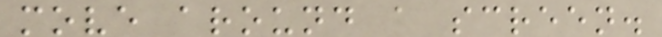move around a screen.
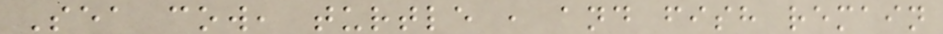Sea cow, turtle , and fish remain
